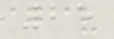25
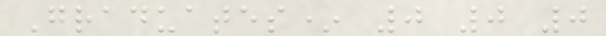Graduates* 0 0 0
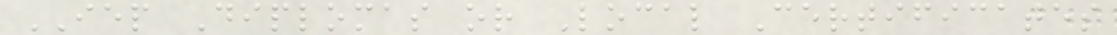IEP Diplomas or Local Certificates
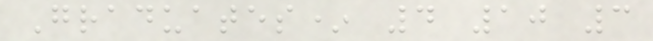Graduates* 4 10 3
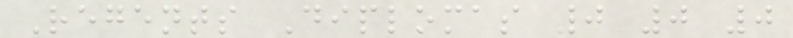Regents Diplomas 0 0 0
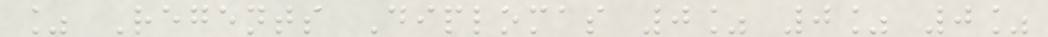% Regents Diplomas 0% 0% 0%
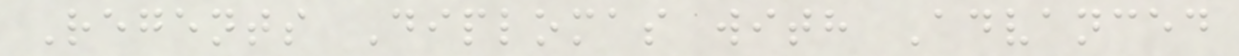Regents Diplomas with Advanced
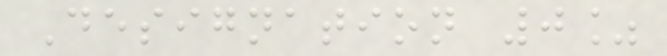Designation 0%
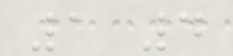1 4
